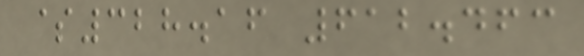$328.16 612.463
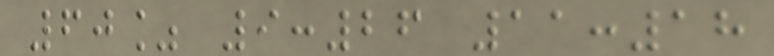60% 9:26 11:18
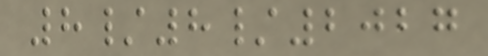8/8/2027
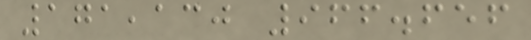171,130 966.656
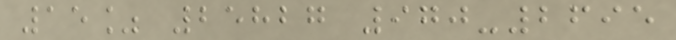15% 25827 970-2695
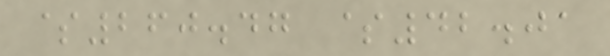$260.47 $42.01
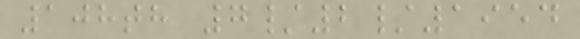108th 7/2/1954
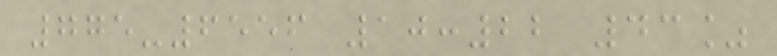775-6556 10:22 43%
